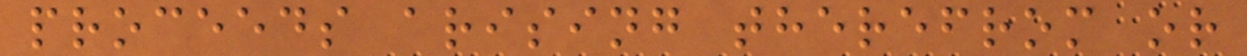proceeds arising therefrom or
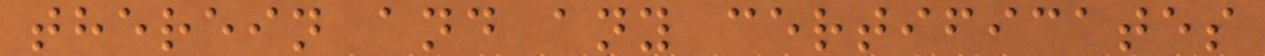therein and any certificates
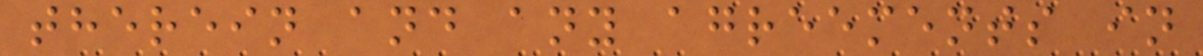therein and any agreements in
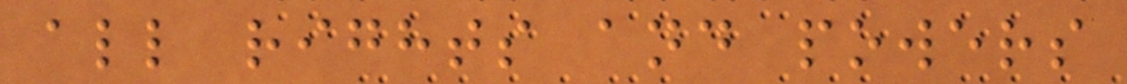all rights and powers
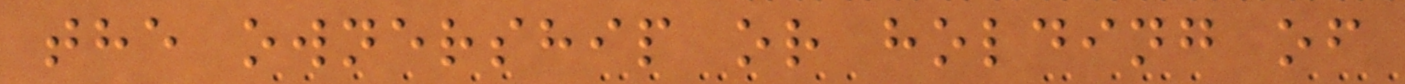the ownership or holding of
